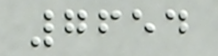7654
